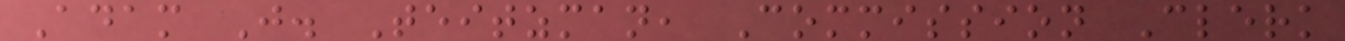Adam J. Teitzman, Commission Clerk
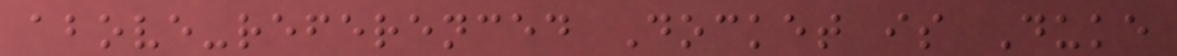above-referenced Docket is Duke
